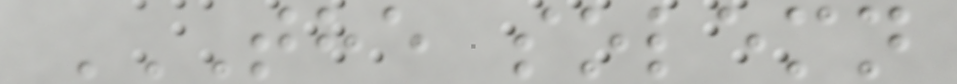THE SOLEMN
